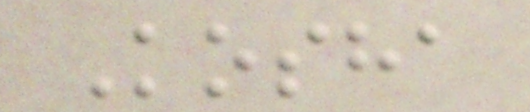Kosha
